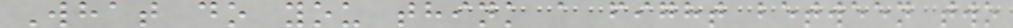What do you think a fight between two
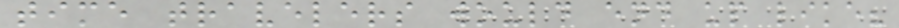time travelers would end up like?
